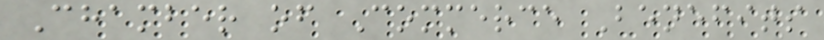Chamber of Commerce Benefits
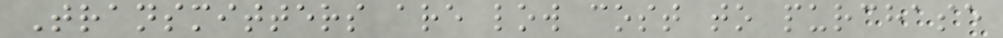Transmitters are low cost to purchase
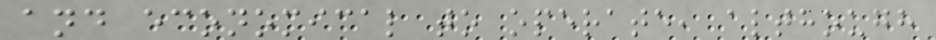and economical to operate, although
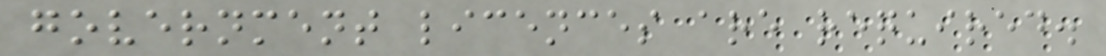government licences are required.
